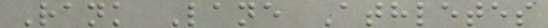Rank Lane Athletes
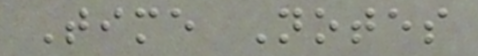Time Notes
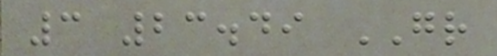3 23.49 GR
